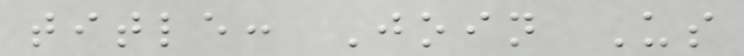title: Join Us
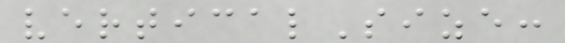verticalSize:
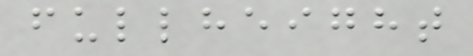fullheight
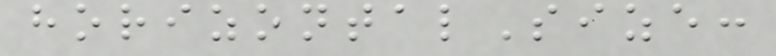horizontalSize:
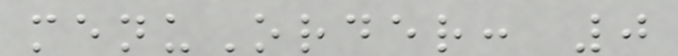menuOrder: 0
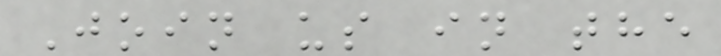Join us in the
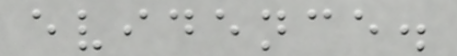evidence.
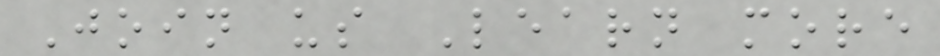Join us Learn more
